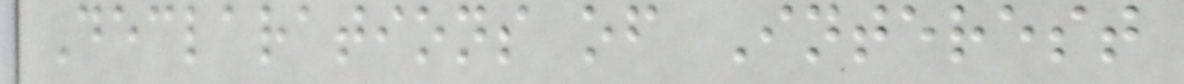Declarations of Interest
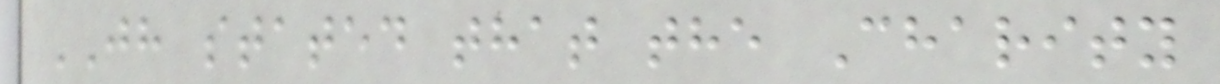JH stated that the Charity
